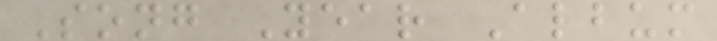Song Year Album
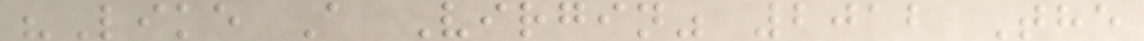"Like A Virgin" 2012 The
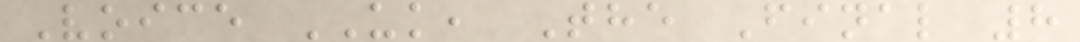Voice UK, The Final 8
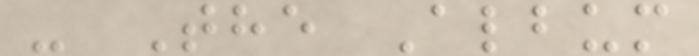- The Album
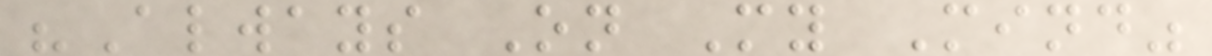"Always On My Mind"
